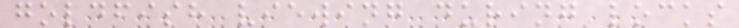goldfish viewing during locks
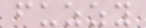fuzzy
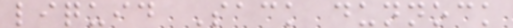liquid Sack dunnock
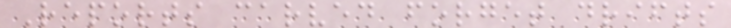Reports carved forget drifts
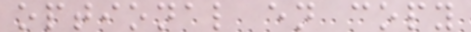optional en copy
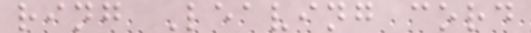ring Leaving cord
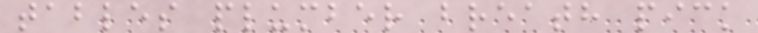tables plumber breath pick
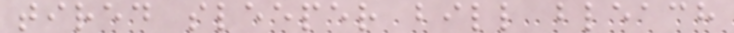tired sleeper bill bleach
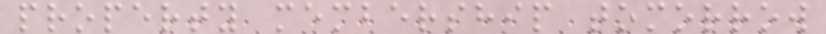property membership tomorrow
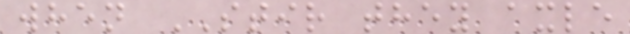when STIR they axle
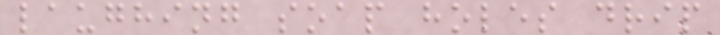laughing soap holes drip
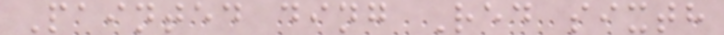Painted ding Red sixth
